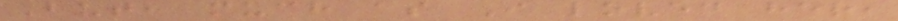But, much as I loved her,
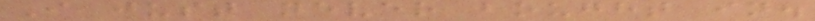I just never bought in.
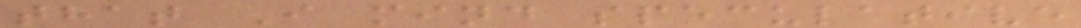that I mind speculative
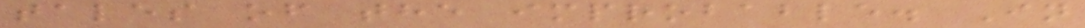tales of the improbable. In
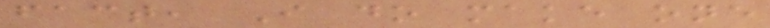fact, I do make one
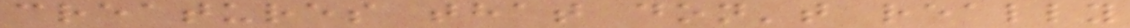creatures that don't really
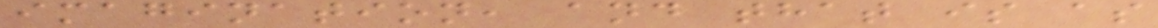imagination, and that is as
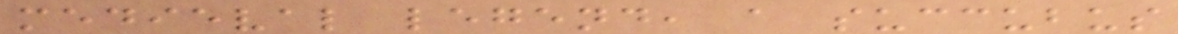medieval legend, a succubus
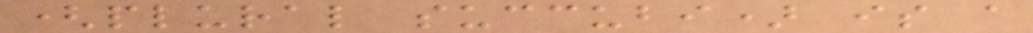(plural succubi) is a
